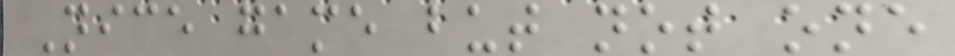Nice game but not one
